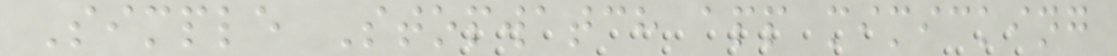Simple Stopwatch app mimicking
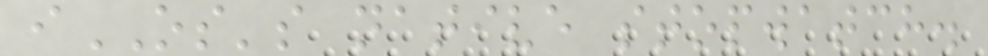iOS's native stopwatch.
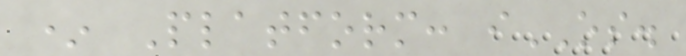* Platform: iOS.
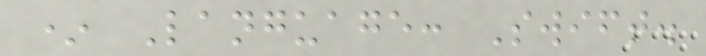* Language: Swift.
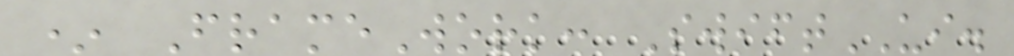* FrameWork: SwiftUI.
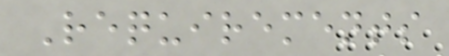Requirements
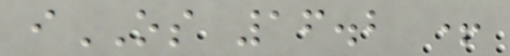iOS 16.2 +
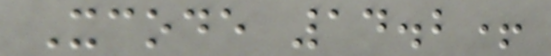Xcode 14.2+
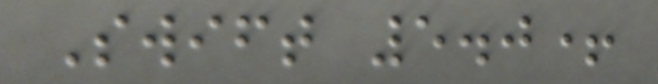Swift 5.0+
